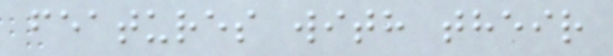features with their
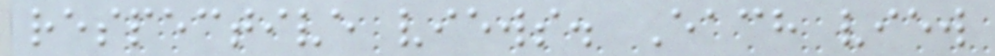respective views. Each view
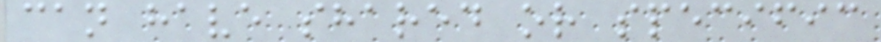can have shared or specific
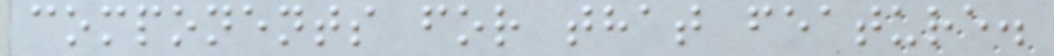components for that feature.
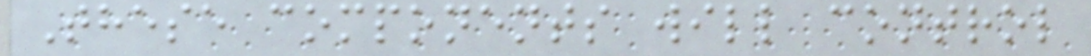These components will control
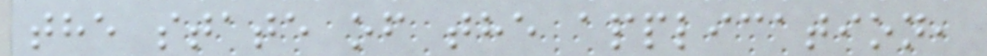the state of the application,
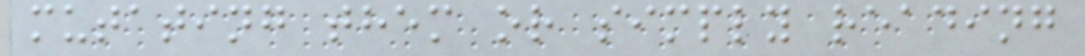mutating them or simply reading
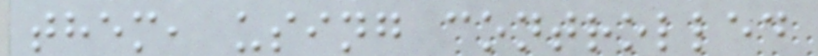them, using controlled
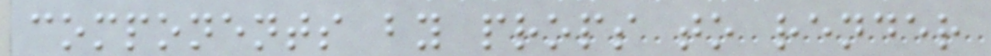components by props to render
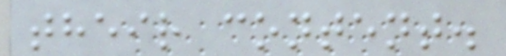their content.
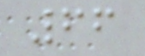66
